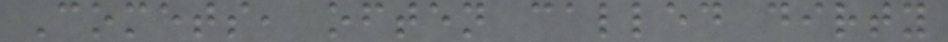Comets, often called dirty
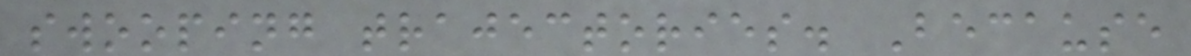swooping trajectories. Because
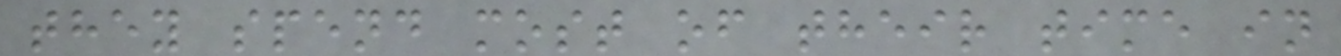they spend most of their time in
